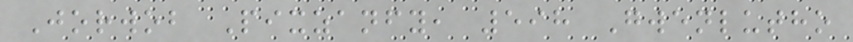Jorwob Pixzanfy, 598 Gwenlutho
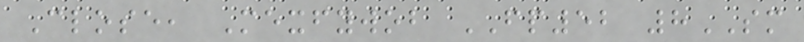Close, Mexfywob FP52 8SM
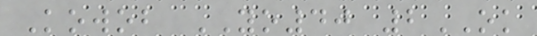Kowob YO40 2OK
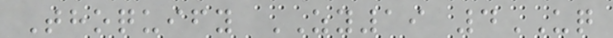Thoquify ZY19 4UQ
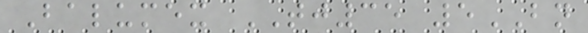Balumex TJ35 5BN
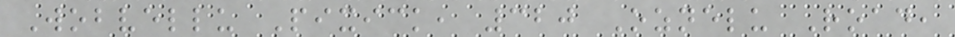Wobvellu Pixick, 320 Oznelu Road,
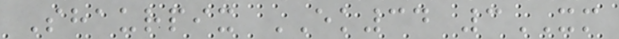Shaurpix EK34 3XM
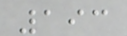193
